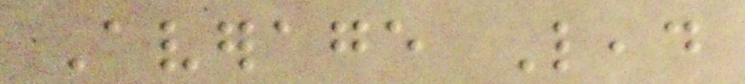Average Lead
